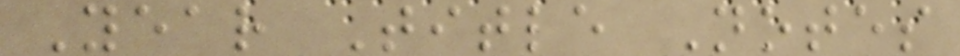Year Title Notes
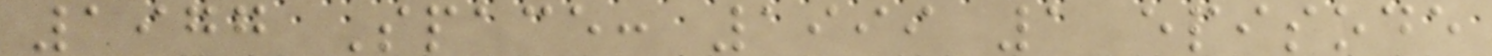1977 Space: 1999 1 episode
